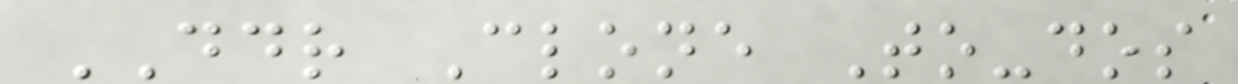DDR Clone To-dos
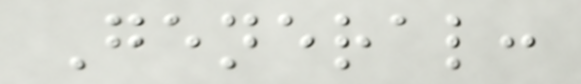General:
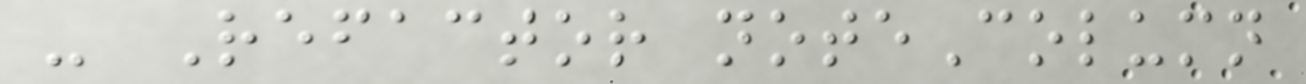- Refactor noteColumn
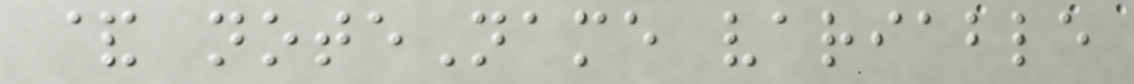& noteName variable
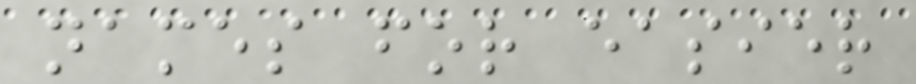names for easier
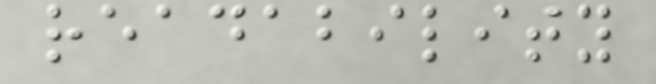readability
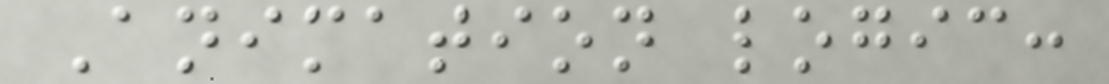Animation logic:
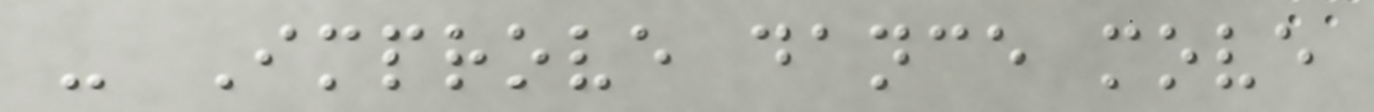- Improve dance move
